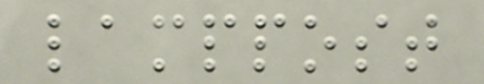lamppost
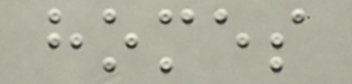homes
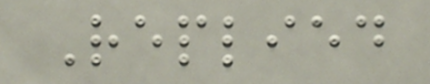Replied
